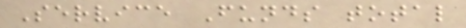Service Funds total
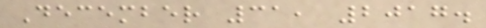December 31, 2017.
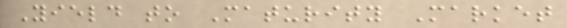Yield to Maturity Market
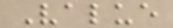Value
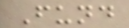Fund
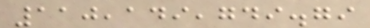110,149,749.79
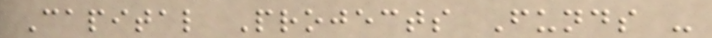Capital Projects Funds -
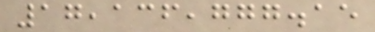17,136,777.15
